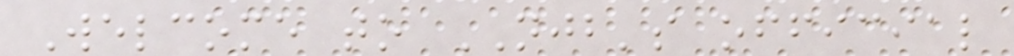Welcome to NJB's official
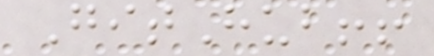GitHub!!
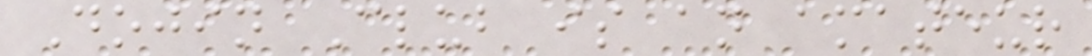Dojin Club is an amateur
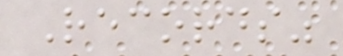Records"
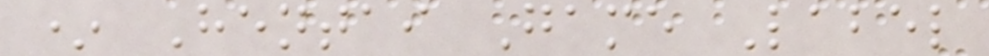* Hentai Game Label
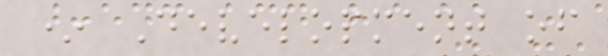* Development of
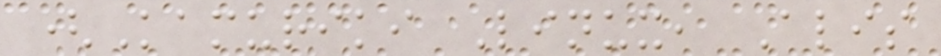(Kamuriki Linux, Alis
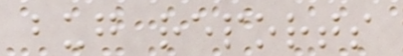bug reports
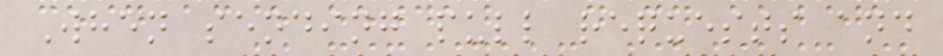When sending pull requests and
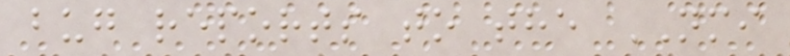bug reports to the NMI
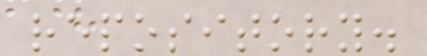repository.
